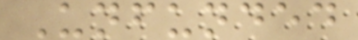Unfunded
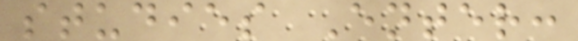studies Enter:
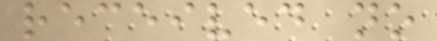received no
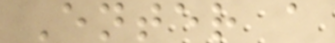Enter a
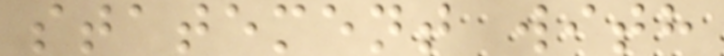statement with
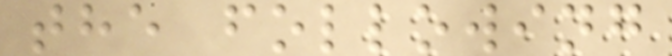the following
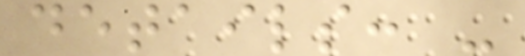details: -
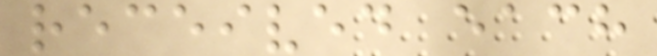received each
